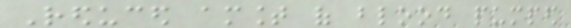Reduced amount of blood pumped
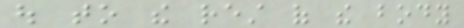out to the rest of the body
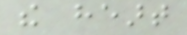the heart
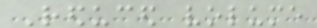Reduced volume
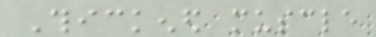Thickened muscle
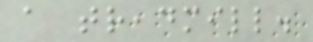a treadmill.
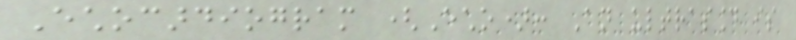Echocardiogram (Echo): An ultrasound is
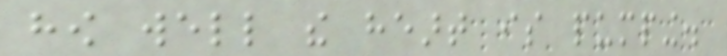how well the heart is pumping.
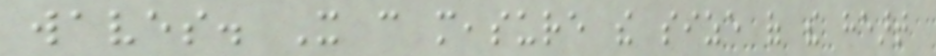waves. It can measure the size of the heart
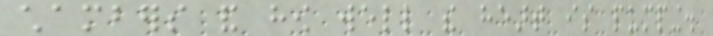chambers and how well the heart is pumping.
